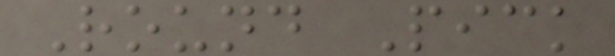Round Pick
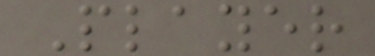Player
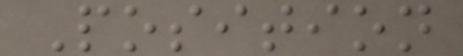Position
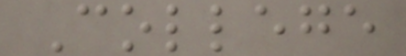College
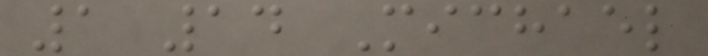1 14 Michael
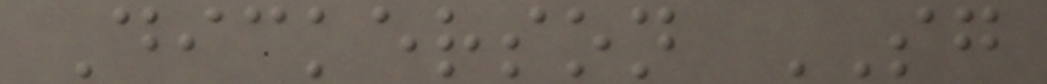Dickerson SG
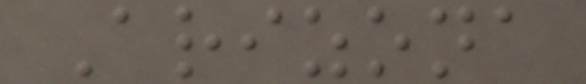Arizona
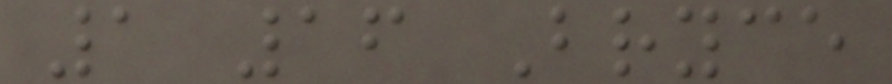1 16 Bryce
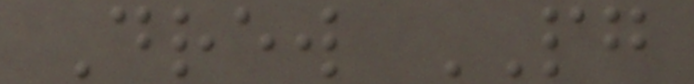Drew PG
